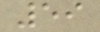59
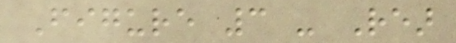Figure 3 - Rear
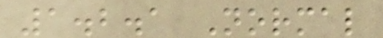1.2.1 Normal
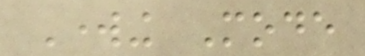Working Mode
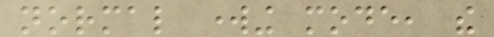normal working mode, the
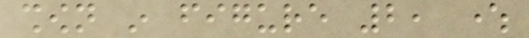shown in figure 2, where
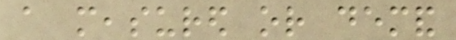a measured or demand
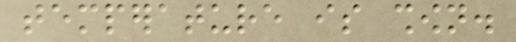temperature is shown.
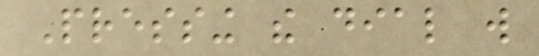Pressing the dial will
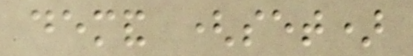demand (set)
